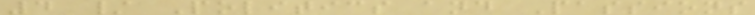4 / Politics and Passions
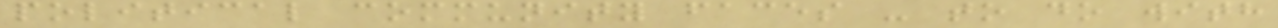political community faces - to do with
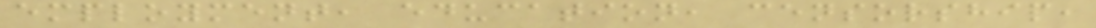employment, education, censorship,
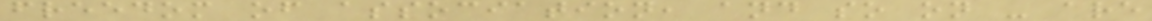freedom of association, and so on - are
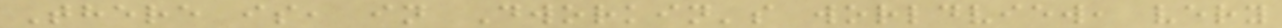There is, in Dworkin's worldview, very
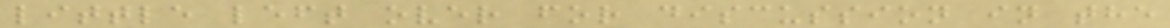little left over for discussion in the
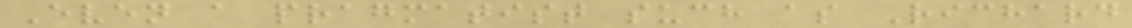Even a pragmatist such as Richard
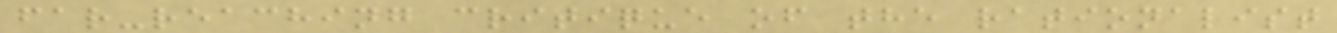far-reaching critique of the rationalist
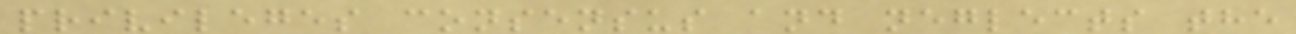privileges consensus and neglects the
